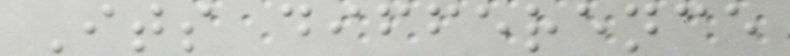Its difference
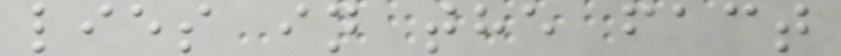lies in the fact
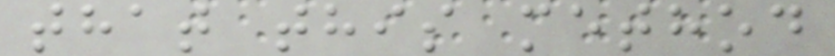that this method
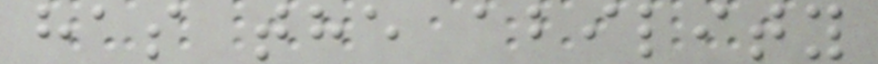has the ability
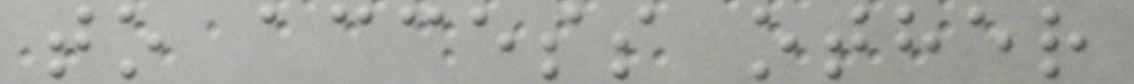to access other
